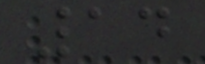14
